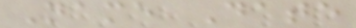Name Date
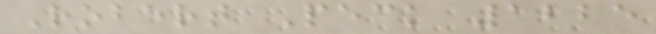Robert Peck 1225
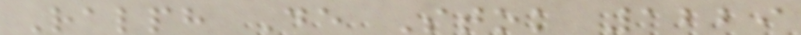Ralph De Stok 1229
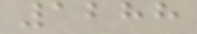1288
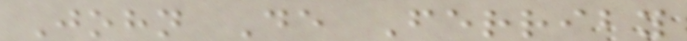John De Ferriby
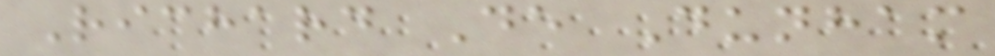Richard De Dunham
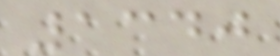1340
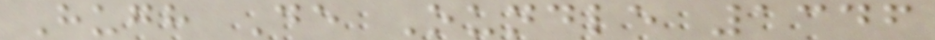Hugh De Oundle 1346
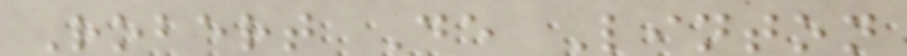Robert De Linton
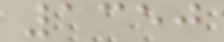1350
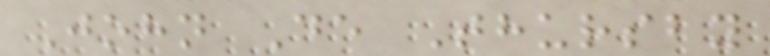John De Thursby
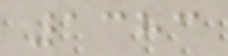1383
